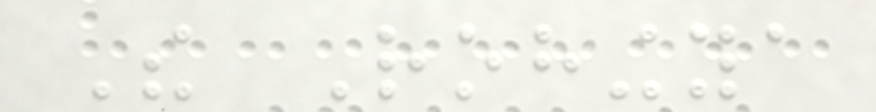The Rohingya
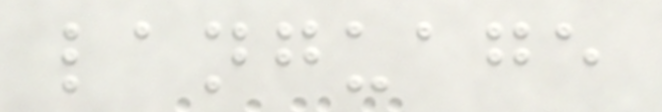language
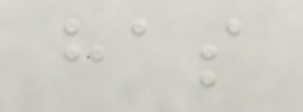has
